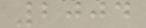2004
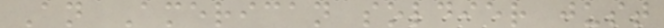An American soldier just
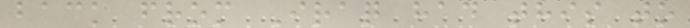back from Iraq had this to
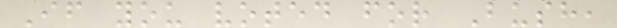If you voted for Bush,
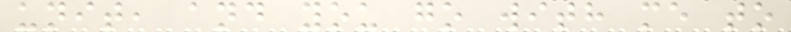unit, and you go with me to
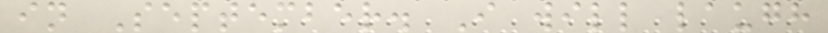in September. I will laugh
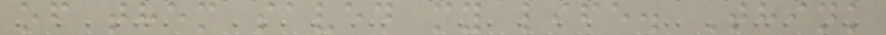of them saved my life. Think
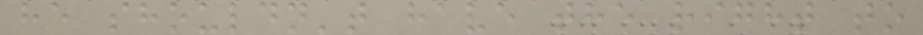he shouldn't have the right to
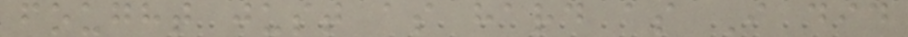fought just as hard as I did
